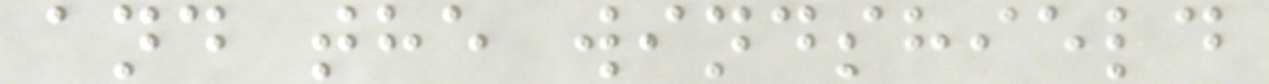and the windshield
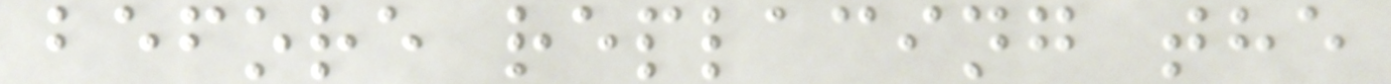before replacing the
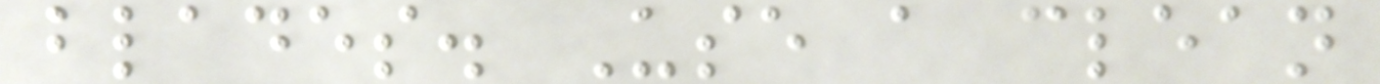blades. Use a clean
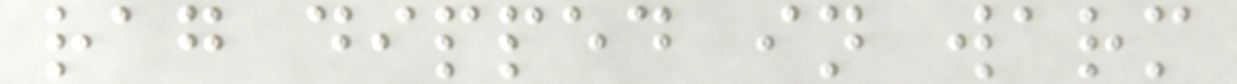rag dipped in warm
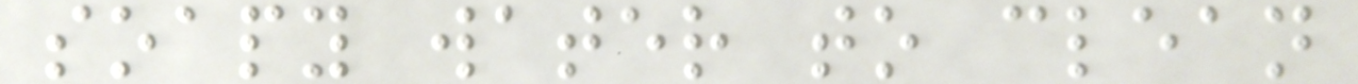soapy water to clean
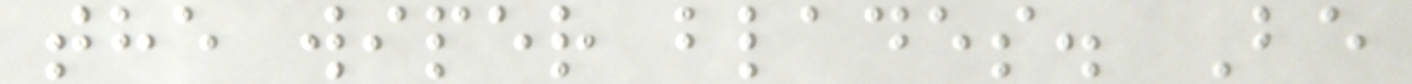the wiper blades. Be
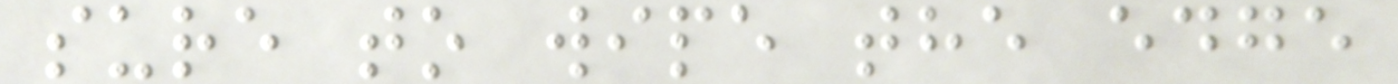sure to wipe the edge
